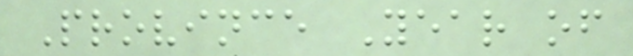Province Year of
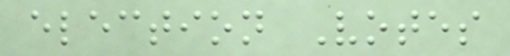election Votes
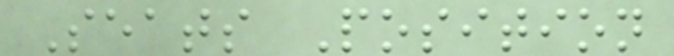Seats Position
